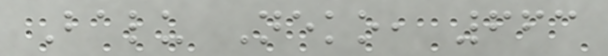Balu Neko, 663
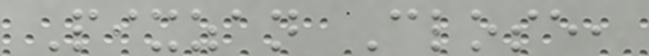Pixzan Close,
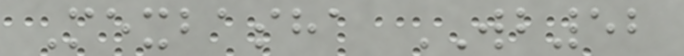Mexbasha WB52
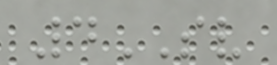4SV
